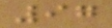97
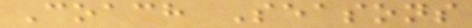Coach Seasons
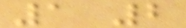1 2
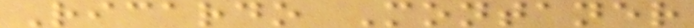Ricardo Montaner
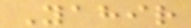Yahir
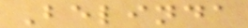Belinda
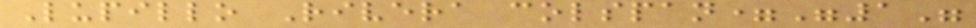Lupillo Rivera colspan="1"
